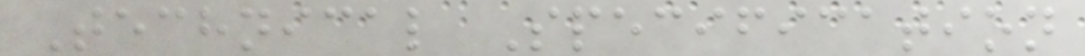Technical Specification
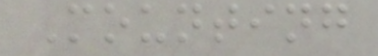Mounting
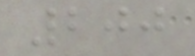200
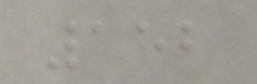152
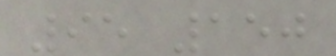95 150
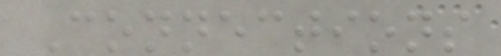Connections
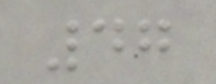47
